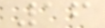16
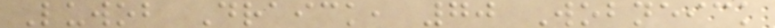Luwob Draick, 70 Wobneick
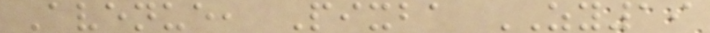Avenue, Pixba ZY19
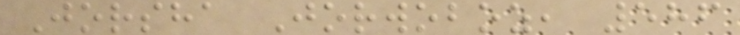Jorsha Jorwoboz, 586
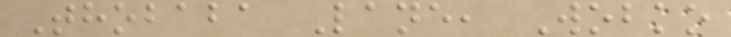Thobaba Lane, Wobko
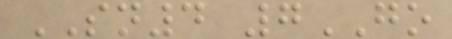SN4 7GO
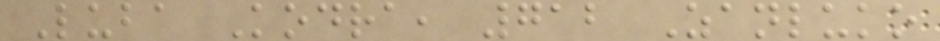Luba Kodra, 712 Zanluko
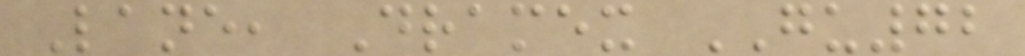Lane, Dramex GU72
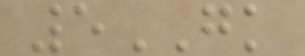5GK
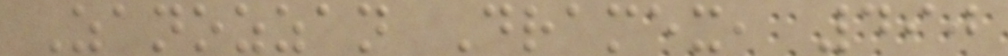Zanozzan Dramex, 490
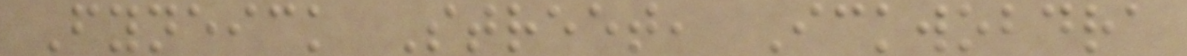Fyneick Street, Ickwobdra
